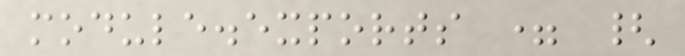module.exports = {
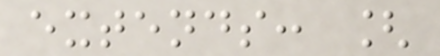extends: [
